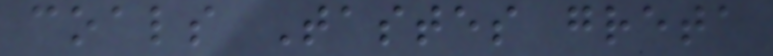coals Tastes greta
